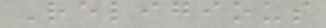Religious
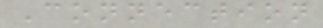Connection
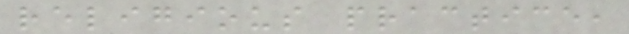religious practice,
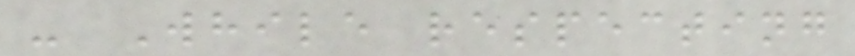- While respecting
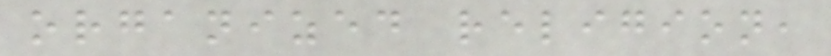organized religion,
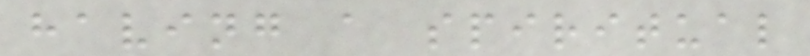having a spiritual
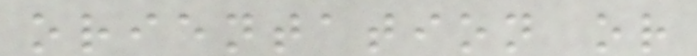orientation or
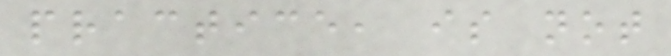practice, is not
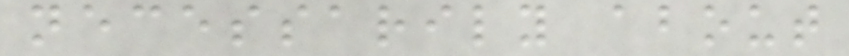necessarily about
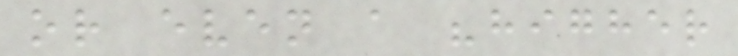or even a "higher
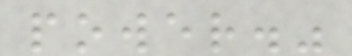power."
